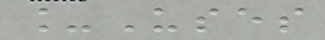_Uses
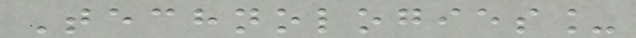Technologies_
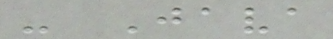- Java
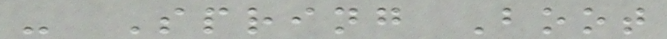- Spring Boot
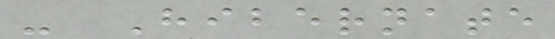- Hibernate
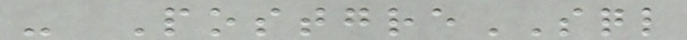- PostgreSQL
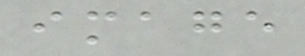image
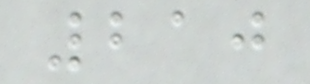210
